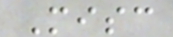Misc
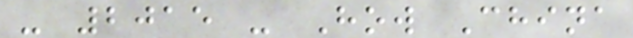- 2015 - How China
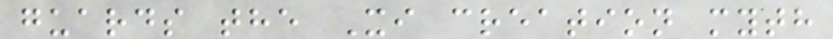guards the Xi creation myth
